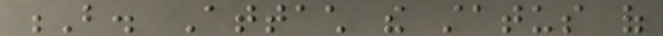B. Attach the status of
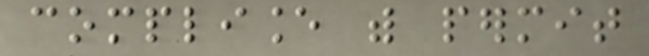compliance with permit
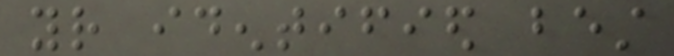your identified best
